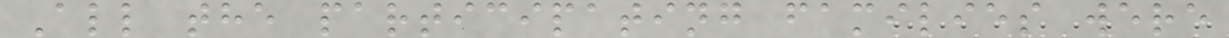All the participating families were
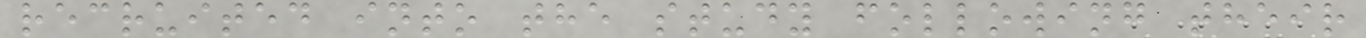recruited into the study following their
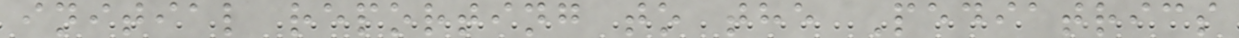initial reporting to the Pediatrics
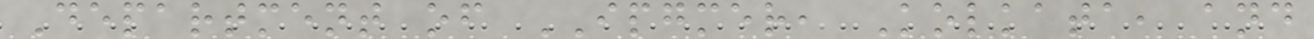Department of IPGMER, Kolkata, and
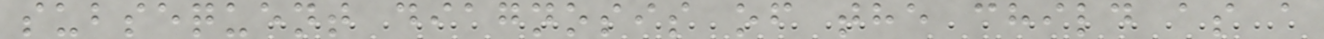subsequent diagnosis of the child as a
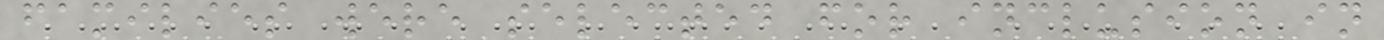families were selected for inclusion in
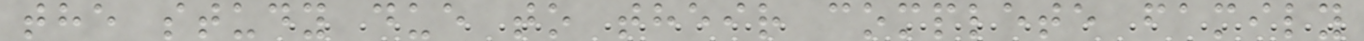the study due to their complete family
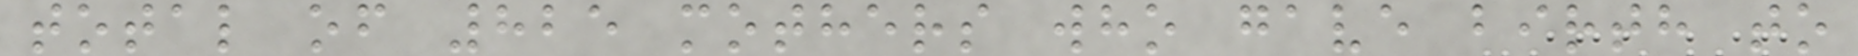total of 825 mothers who gave birth to
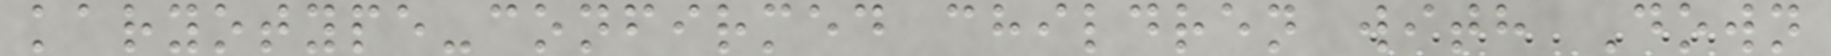karyotype-confirmed children with Down
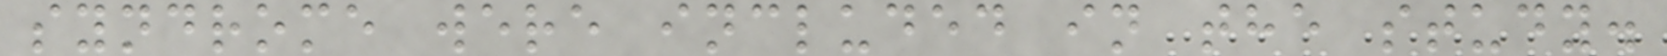syndrome were included in the study.
